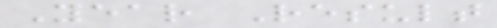Year Result
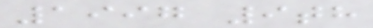1997 9th
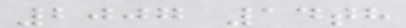2007 14th
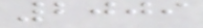2009
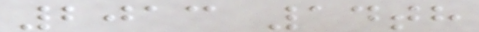2013 14th
